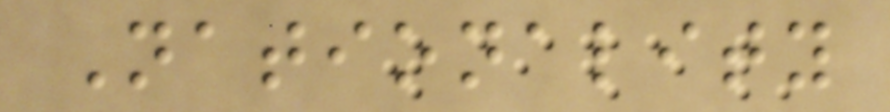Nationality
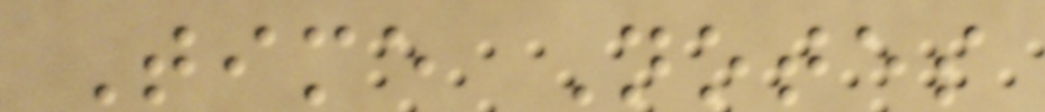Time Notes
